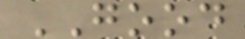GOOD
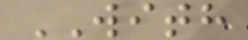WITH
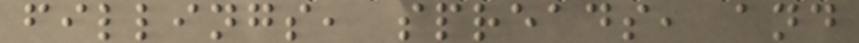fillings, spreads, and
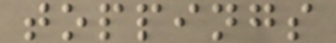toppings
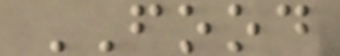FOOD
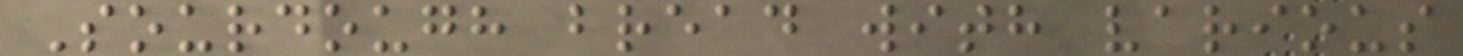Sourdough bread with various
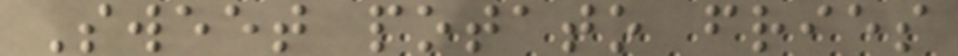Sweet potato fries
